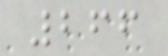266
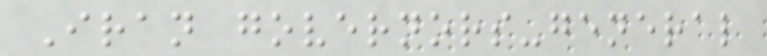Iran governors-general
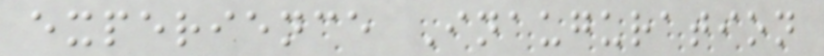experience Inauguration
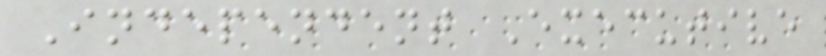Independent Executive
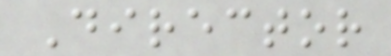Director
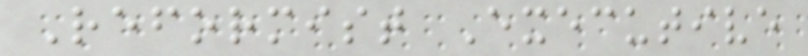Reformist Executive
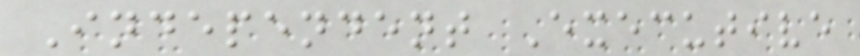Independent Executive
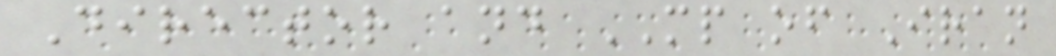Director and MP of Iran
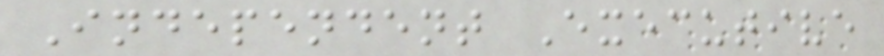Independent Executive
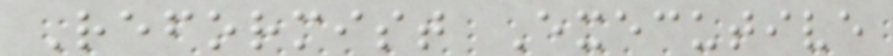Reformist Executive
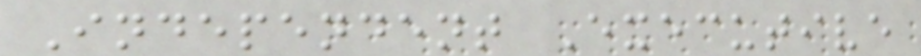Independent Executive
